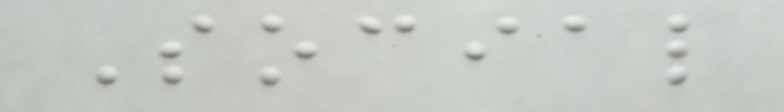Social
